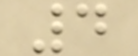4
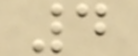4
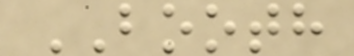BOOTH
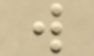w
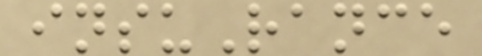insuRance
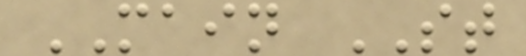MAIN ST
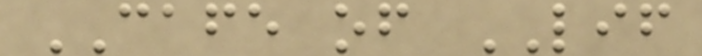CAFE of LIF
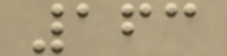163
